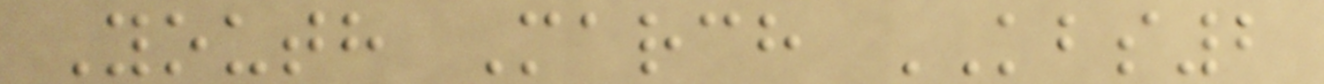Youth March KBS2
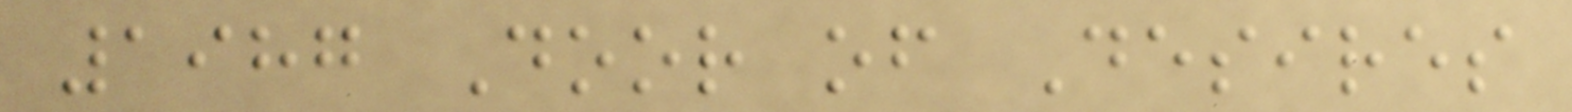1987 Door of Desires
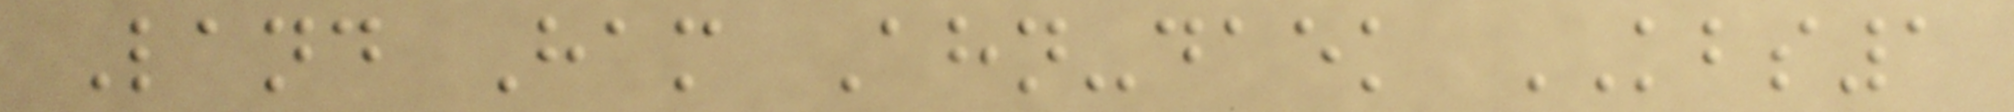Land Ham Ahn-daek KBS1
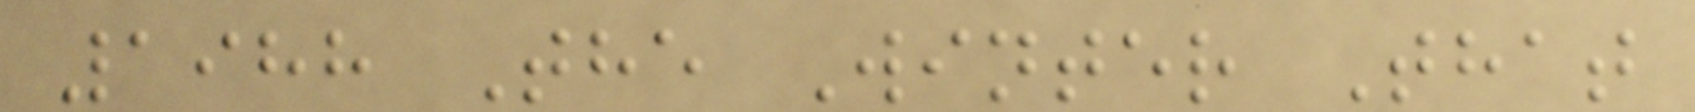1988 The Winter That
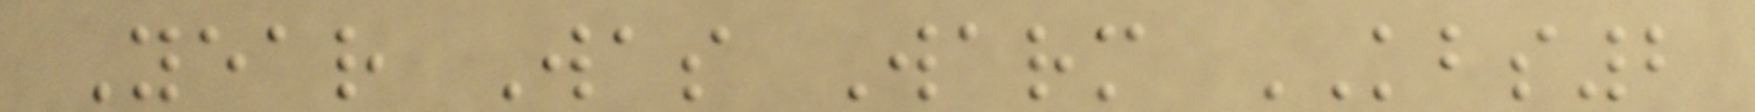Year Was Warm KBS2
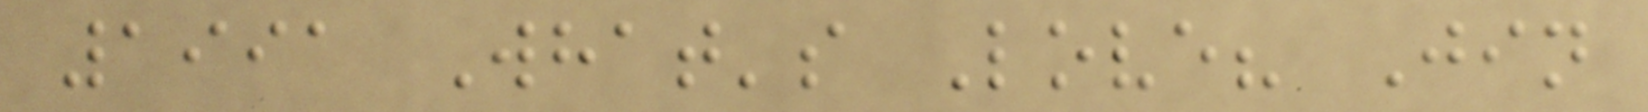1991 What's Love? Jin
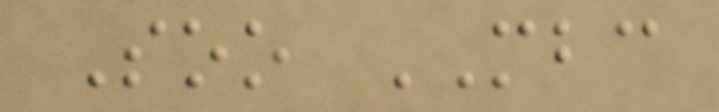Soo MBC
